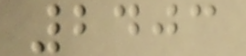2403
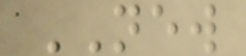NEW
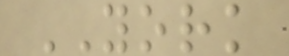YORK
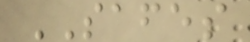SAFES
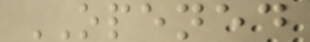OPENED
